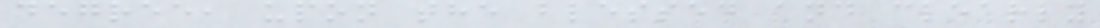degree, upon the blessed and clearly
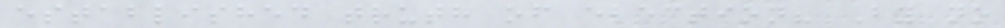established truth of election? By no
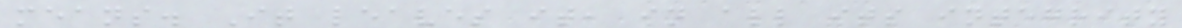means. It leaves it, in all its integrity
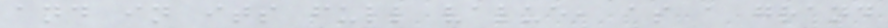and in its full value, as a grand
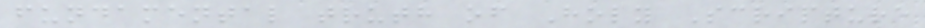fundamental truth of Holy Scripture
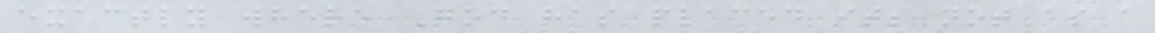exactly where God has placed it; not as a
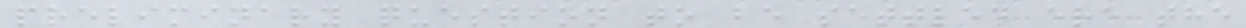preliminary question to be settled ere the
